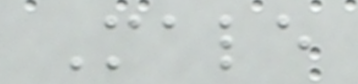Male
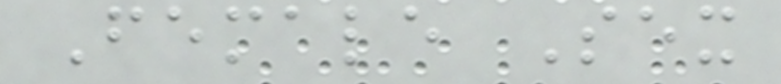Female Sex
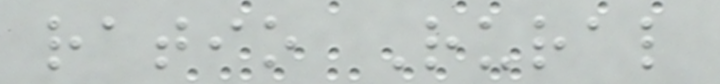ratio Rural
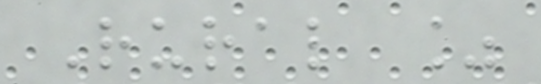Rural %
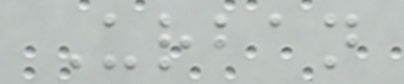Urban
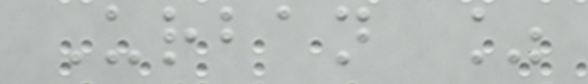Urban %
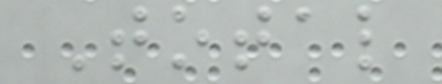Total
